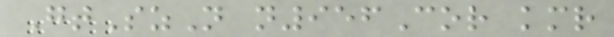GtSzN n956Cor kmr
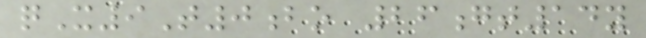qX9T0bo 26gt14y
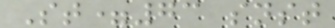St=73 snst
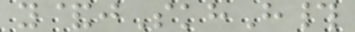y&jSkhH#
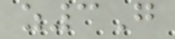z3G
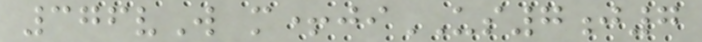376vW m+jiUS7j7
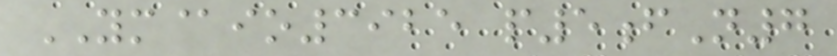YM@io3925 p5fN7
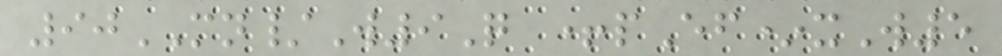90MN/W9Q +pEf*xW5
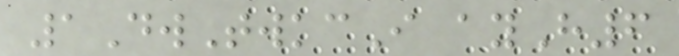1DwTwkcI ayH6
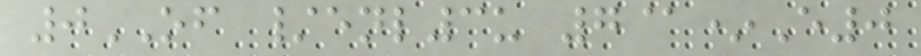0OF /enl3u 7@*E0
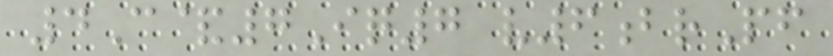4C&7Iq7 v6brPf
